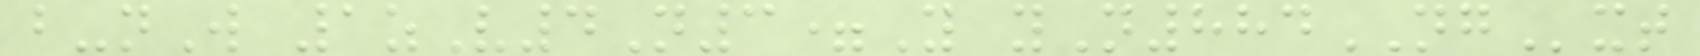b-nW 1zV4N3=Y yN884NGxt
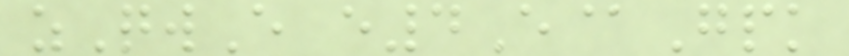zQwE e4E@Gpk
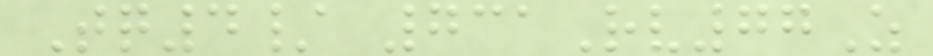Tq4/ 731Rv77Z
